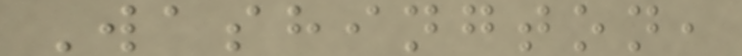Washington,
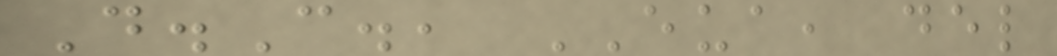D.C., EUA, del
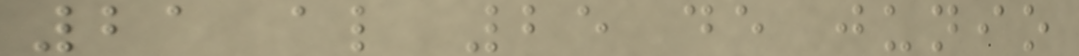21 al 25 de junio
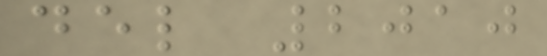del 2010
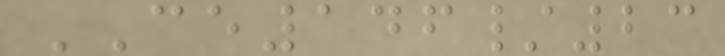CE146/23
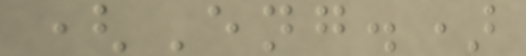(Eng.)
